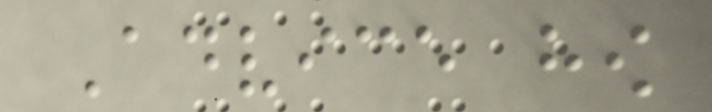Advice how
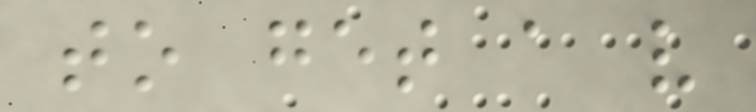to get a very
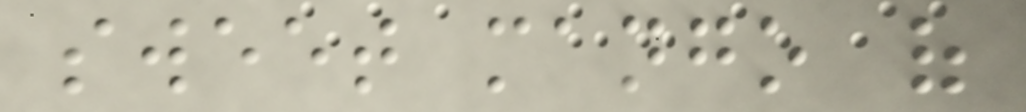sweet mango of
